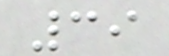39
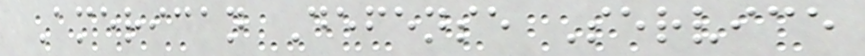American Defense Service
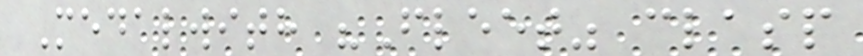Medalwith "Fleet" clasp
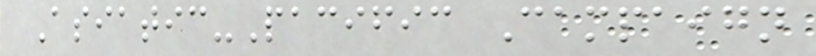Asiatic-Pacific Campaign
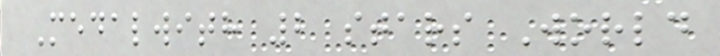Medalwith 2 stars World
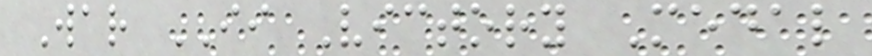War II Victory Medal
